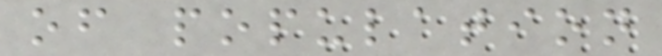of population
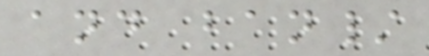and ban/
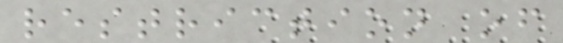restriction of
